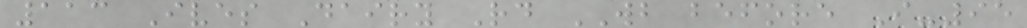113 Ives Dairy Rd WB before I-95
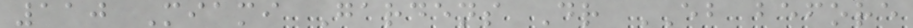110 Miami Gardens Dr EB before
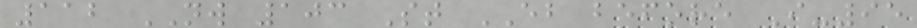112 NW 103 St EB before I-95
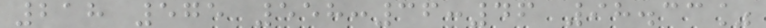218 575 558:36:46 98.33%
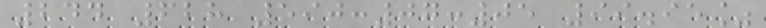244 628 590:07:05 99.95%
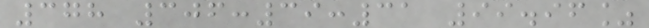378 306:39:31 99.96%
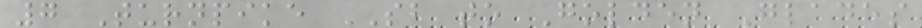7 Turnpike SB to Golden Glades
